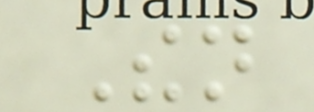Then
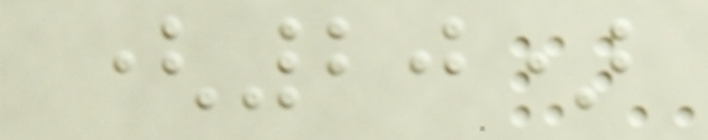(20)
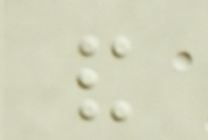and
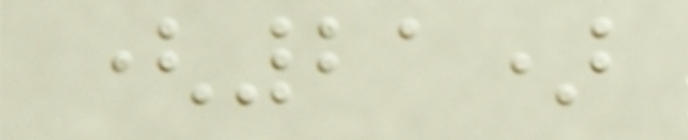(21)
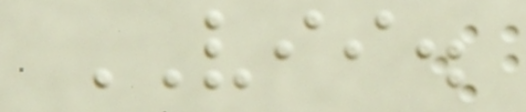VII.
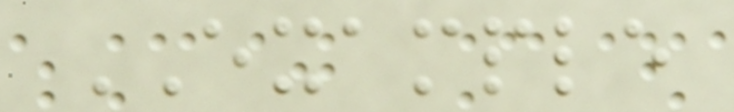EXAMPLE
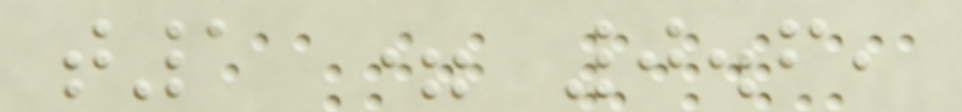t1 = 0.6,
